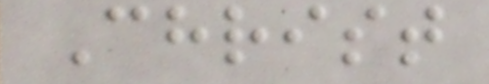Christ
